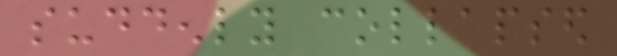suddenly collapsed
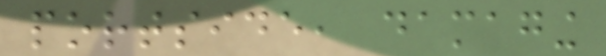portside, damaging
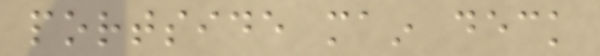portside main deck
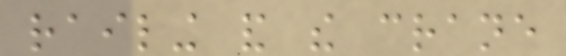railing and the crane
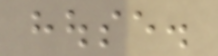house.
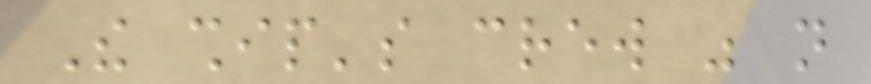The ship's crew was not
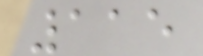115
